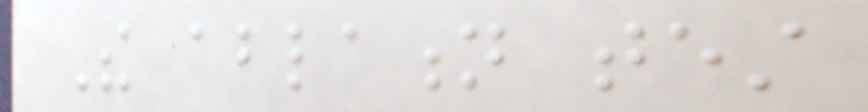The ablation test
